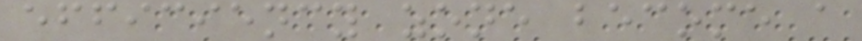efficiency zone become a
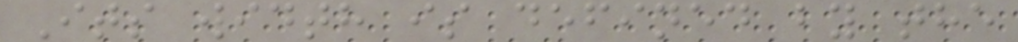Its width is defined by the
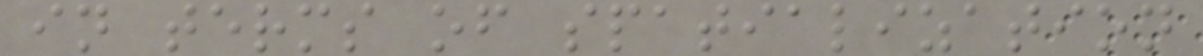in terms of spatialization
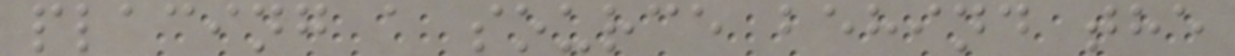placing a source behind the
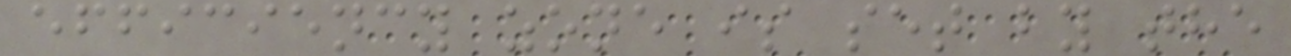efficiency zone is set by the
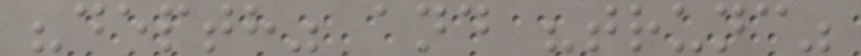"depth" and "trunc"
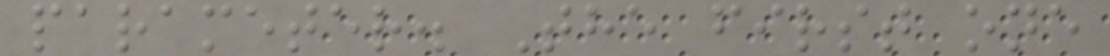parameter. The first one
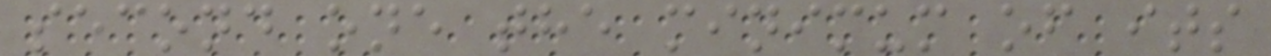second one the minimum of its
